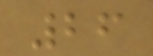26
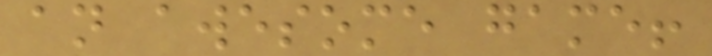an awesome game!
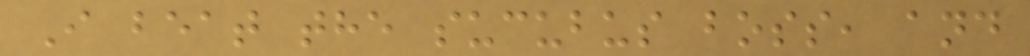I beat the sucubus boss, and
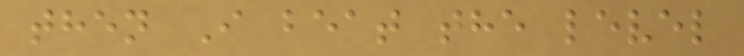then I beat the level
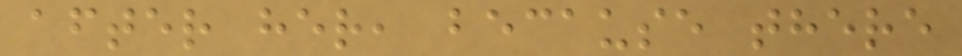after her, because there
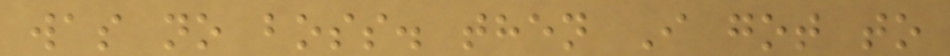was no boss. then I got to
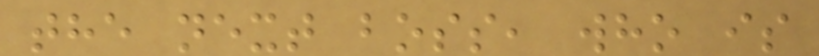the next boss, who is
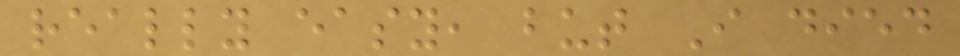really easy, but I died
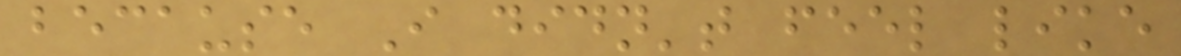because I didn't feel like
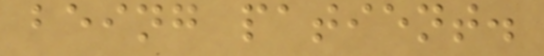being patient.
